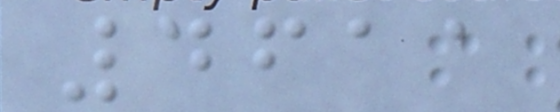4611
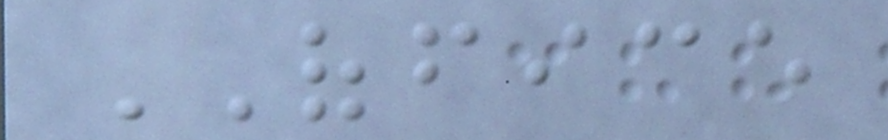OFFICE
